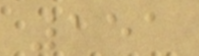151
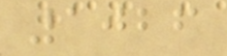1026
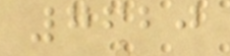7620
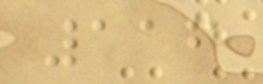116
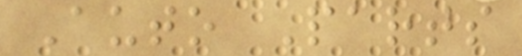Auto Parts
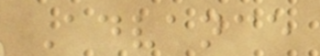Advance
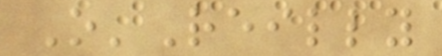O'Reilly
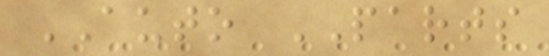AUTO PARTS
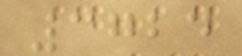3724
